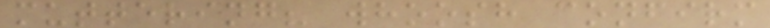muttering? whoosh confirm
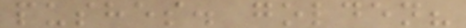pushes. golden?
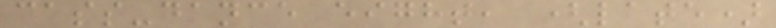cass-dance eight, (late)
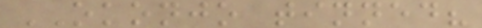OKONJO tinned?
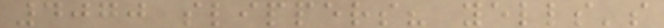4070 slippers? yells's
